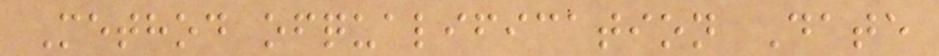Method ofqualification Date
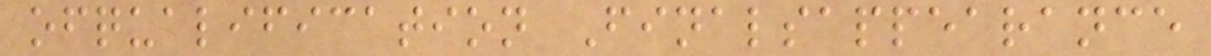ofqualification Finalsappearance
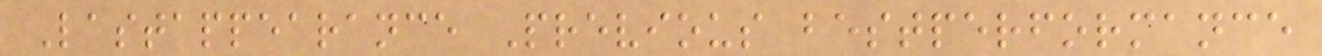Lastappearance Previous bestperformance
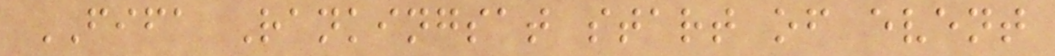FIFA Rankingsat start of event
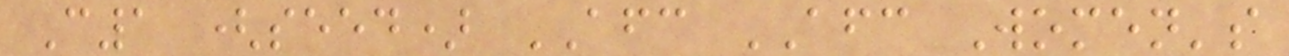C1 (seed) AFC AFC Women's
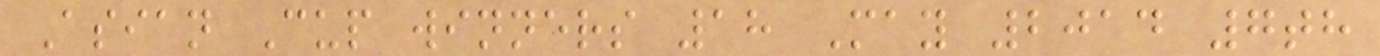Asian Cup winners 18 May 2014 7th
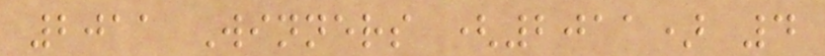2011 Winners (2011) 4
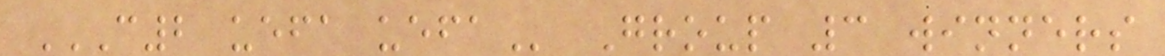C2 UEFA UEFA Group 3 winners
